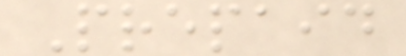Prepaid
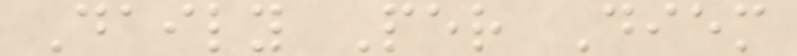Daily Per Diem
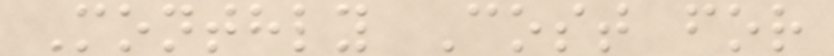Monthly Cost for
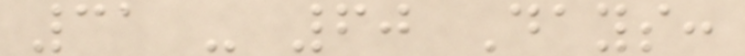31 - 60 Days:
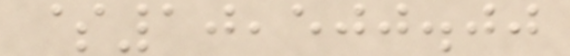$10,500.00
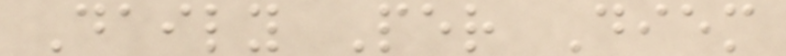Daily Per Diem
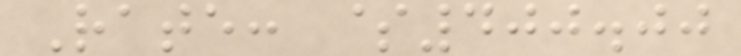Rate: $400.00
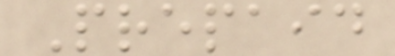Prepaid
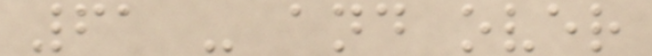61 - and over
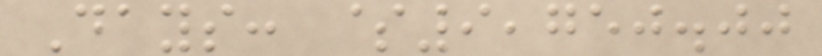Days: $9,750.00
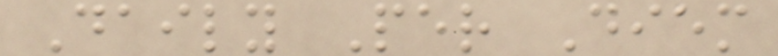Daily Per Diem
